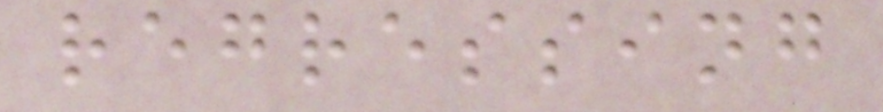regressing
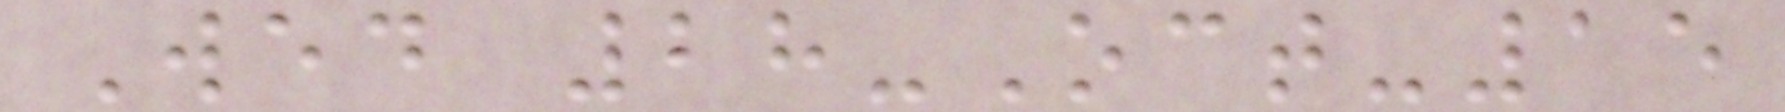Wed 28-Oct-15
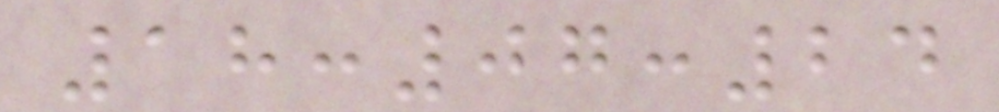18:07:24
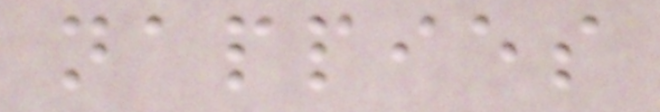nappies
